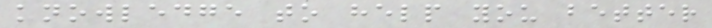knowledge to help you better
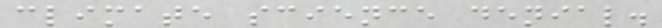climate science denial.
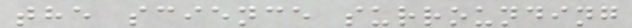the science surrounding
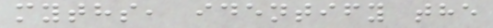myths, identify the
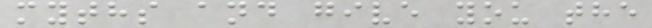myths and give you the
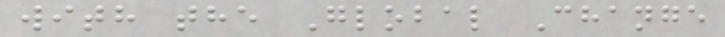with the Global Change
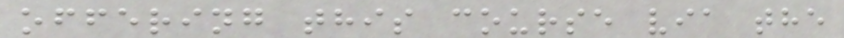offering this course via the
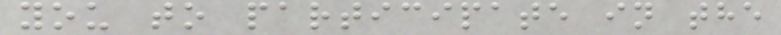you to participate in the
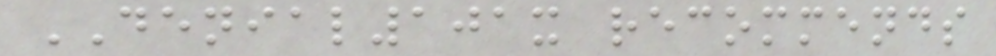DENIAL101x recommends
